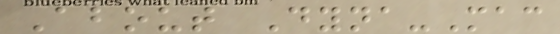About Dyna-Mac
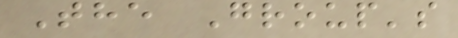The Group's
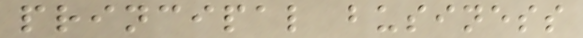principal business
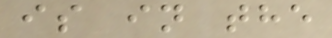is in the
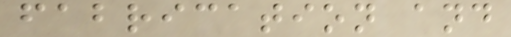fabrication and
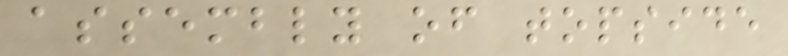assembly of topside
